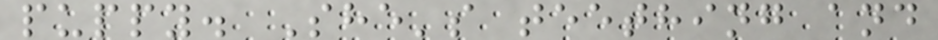puppy. She's teething and
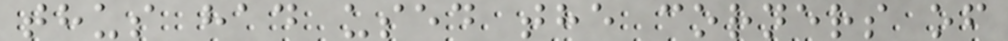thus had used the corners of
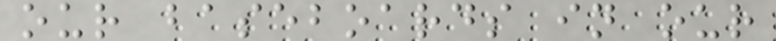our baseboards in our
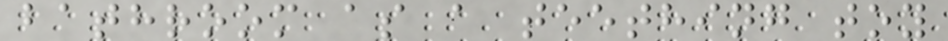bathroom as a teething toy
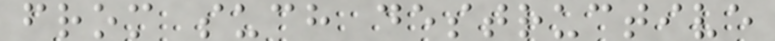from such destructive
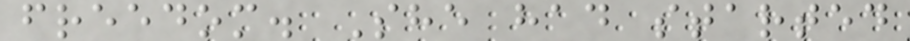freedom. She had started
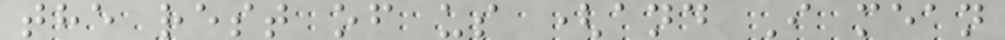the rest of us (and I mean
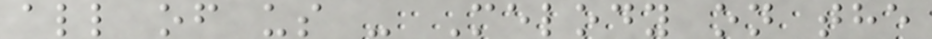all of us - Melody on the
